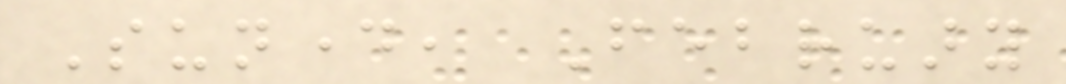Sunday, February
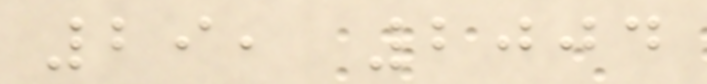29, 2004
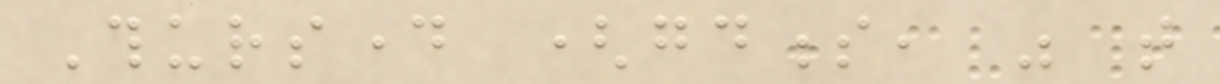Thursday (goodness, was that
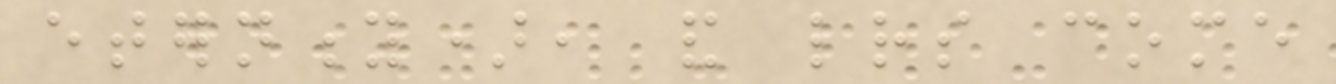eternity), and letters come
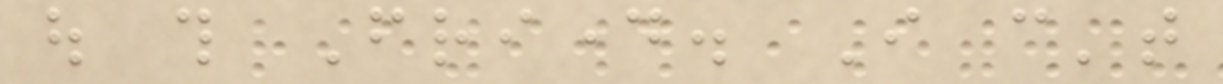out this Friday. I can't
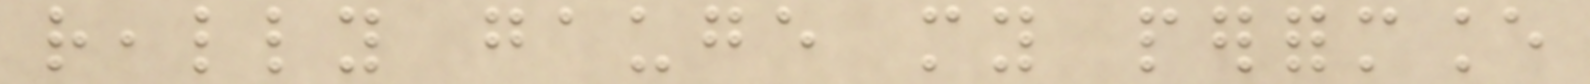really gauge my performance
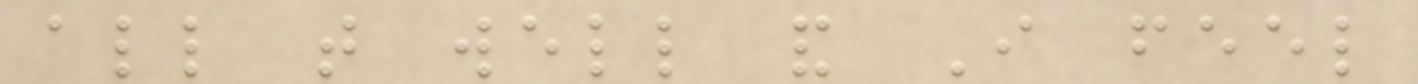all that well and I feel
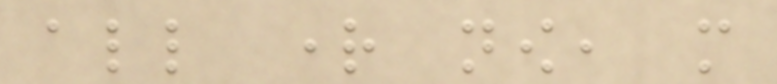all right now, more
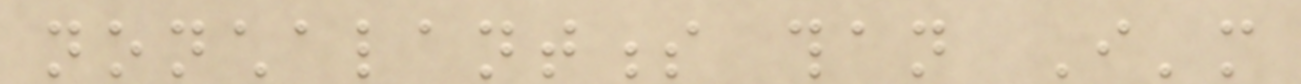nonchalantness than I'm
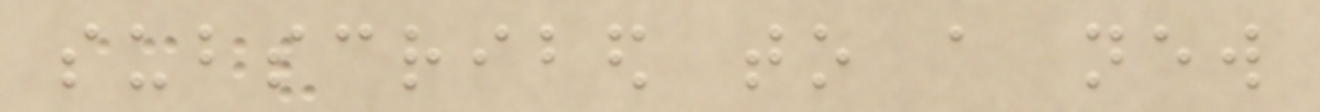subscribed to a new
